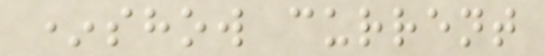*show current
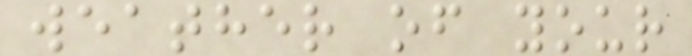weather of your
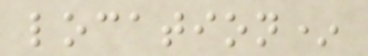location*
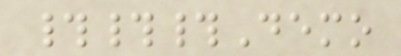###Demo
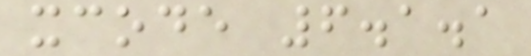xcode 6.1.1
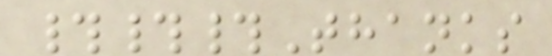###Thanks
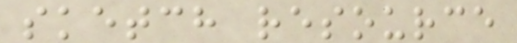sketch resource
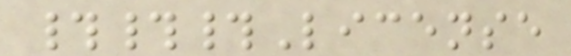###License
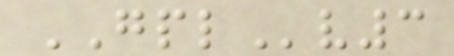GPLv3
